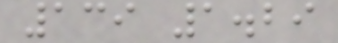139 1.29
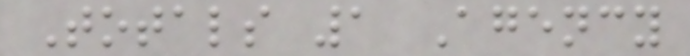Totals 1 Agency
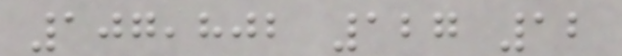107,802 127 12
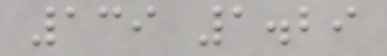139 1.29
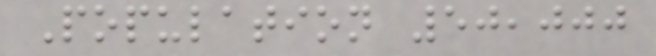Population 50,000
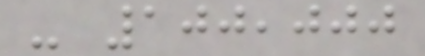- 100,000
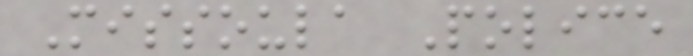Missoula Police
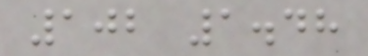102 1.48
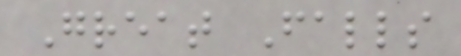Great Falls
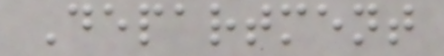Department
